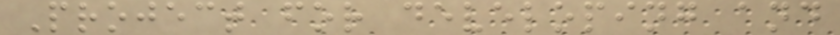Project for developing and
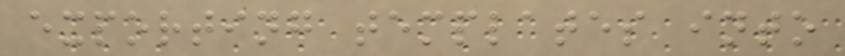exporting templates into
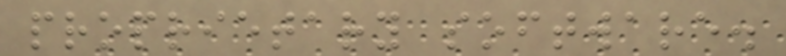proprietary software.
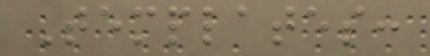Templates:
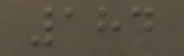184
